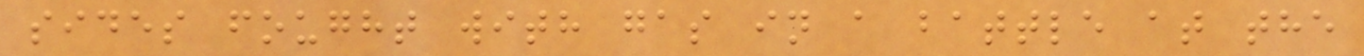sides fought with gas in a battle at the
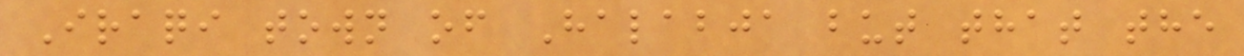Iraqi town of Halabja but that the
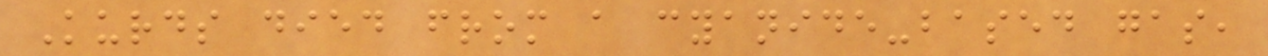Kurds died from a cyanide-based gas,
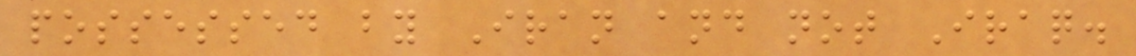possessed by Iran and not Iraq.
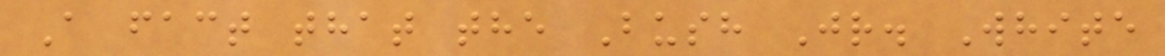A fact that the Bush Jr. White
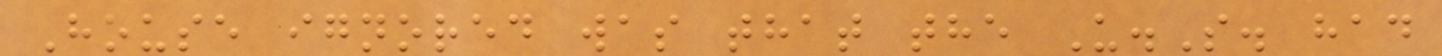House ignored was that the U.S. had
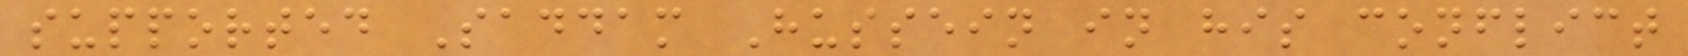supported Saddam Hussein in his conflict
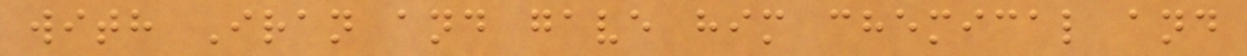with Iran and gave him chemical and
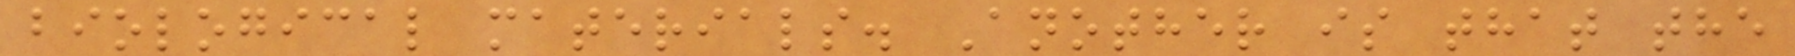biological materials. Another is that the
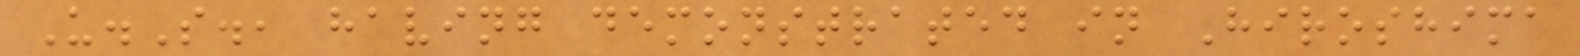U.S., having demonstrated in Hiroshima
